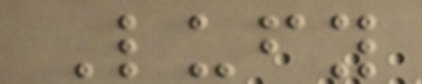Lufy
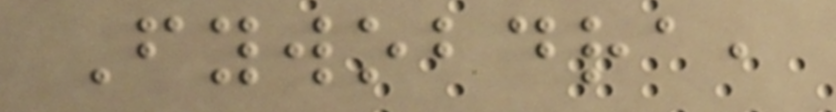Fywobdra,
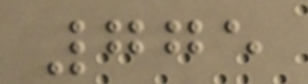775
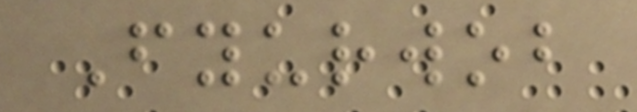Fyurwob
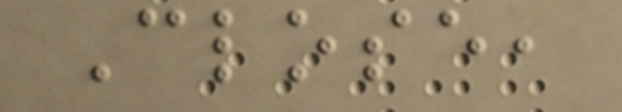Close,
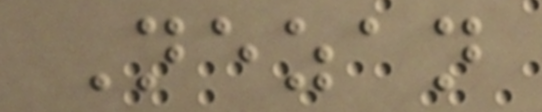Nezan
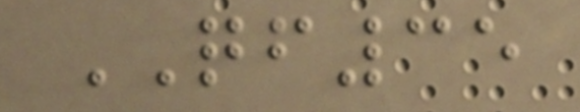QF35
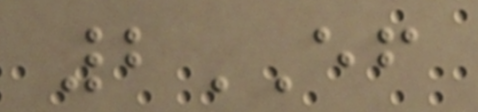2EF
